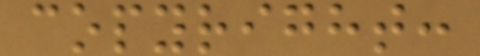copyright:
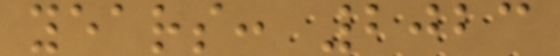years: 2023
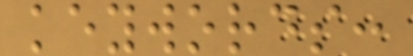keywords:
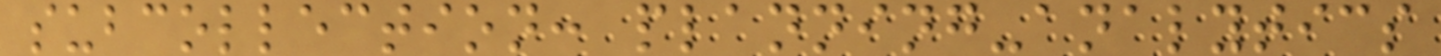subcollection: planning-analytics
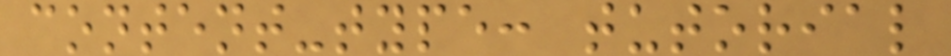content-type: tutorial
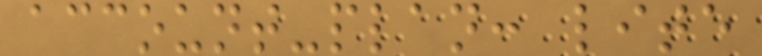account-plan: lite
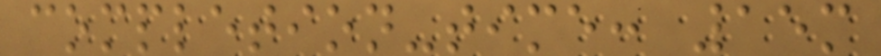completion-time: 15m
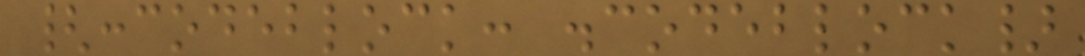{:codeblock: .codeblock}
